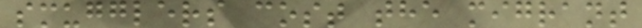smugglers cost the migrant
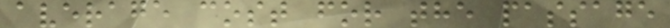average cost for the passage
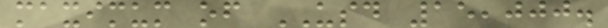maximum of USD 15,000.
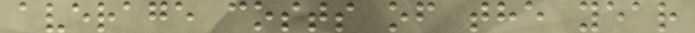average costs of the year
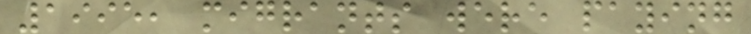1995, migrants were paying
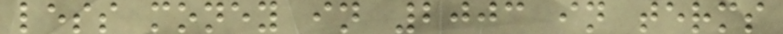less money in 2003 in terms
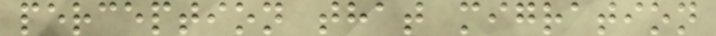perception that migration
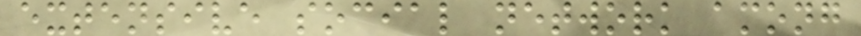extensive social network among
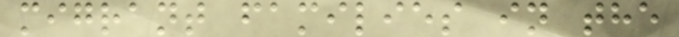migrant families in the
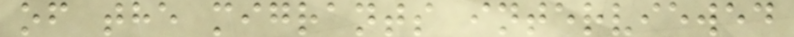of the migrants interviewed
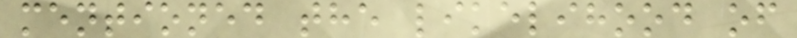mentioned the likelihood of
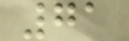71
